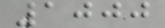1000
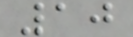10
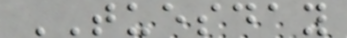TUESDAY
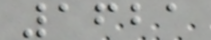1621
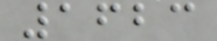1623
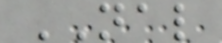NAL
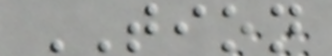TION
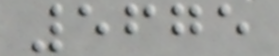5675
